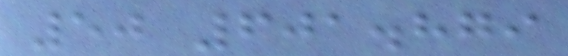50 601.879
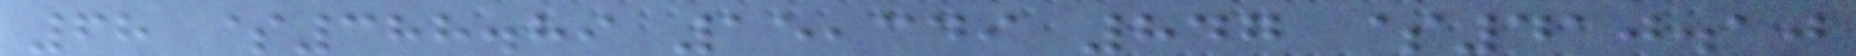68 $388.89 15,349 847 $410.10
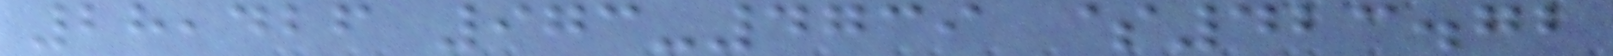28,426 973-4739 $423.72
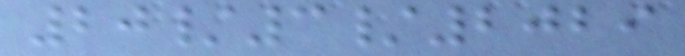20/3/2029
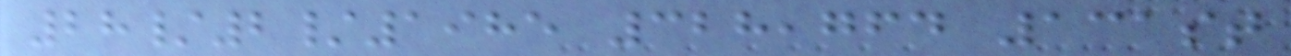28/2/1985 328,764 131st
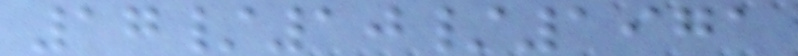17/10/1971
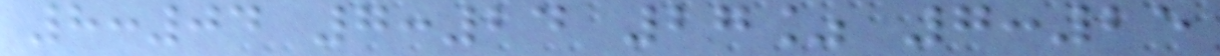8:04 7:24 27% 7:25
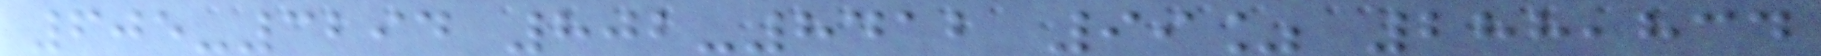605-3294 802-8412 99% 288,834
